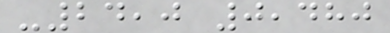-24,0 0,480
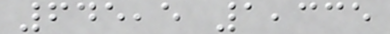645,5 1,335
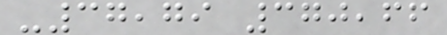-37,79 370,66
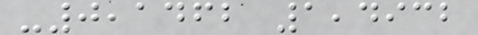-0,1462 1,4932
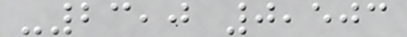-23,0 0,503
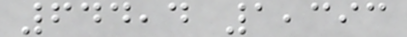644,4 1,393
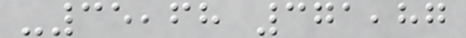-35,68 371,87
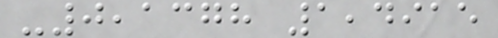-0,1378 1,4915
